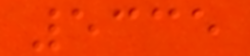5335
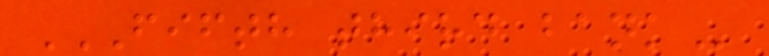FIFTH THIRD BANK
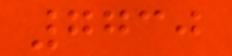7730
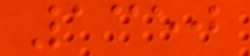1350
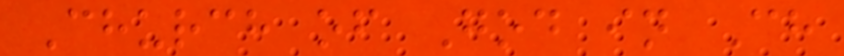Church of God in Ch
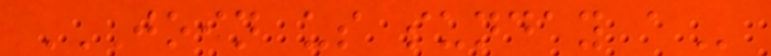JOIN US SUNDAY A
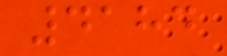4184
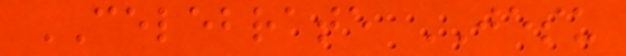CELEBRATE JESU
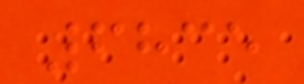6835
